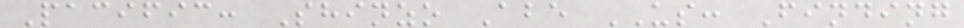Pacific: Shinzo Abe US: Finding
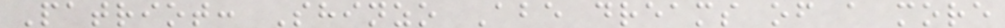Patriot: Shinzo Abe dreams of a more
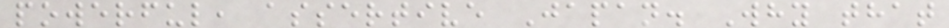powerful, assertive Japan. Why that
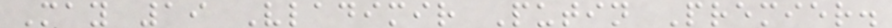May 19 Vladimir Putin Premier.
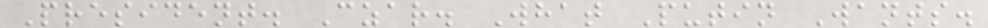President. Czar. What Putin Wants.
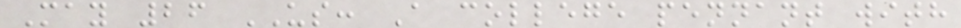May 26 US: A college pennant with
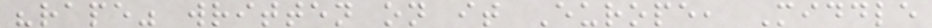"rape" written on it Europe, Middle
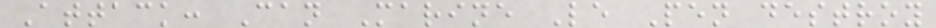Attack: Can Marine Le Pen destroy
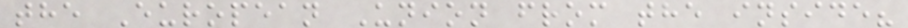the European Union from the inside?
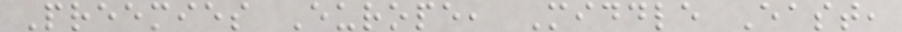Preemies Europe, Middle East,
